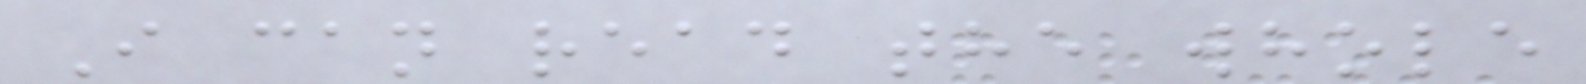I can read the whole
